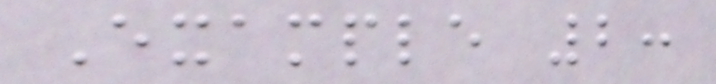Example 2:
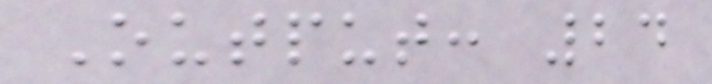Output: 24
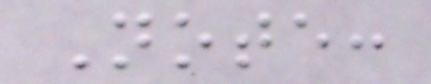Note:
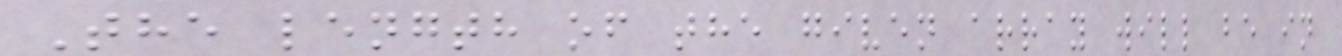The length of the given array will be in
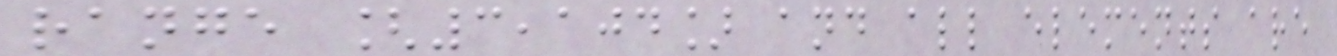range [3,104] and all elements are
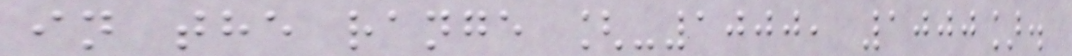in the range [-1000, 1000].
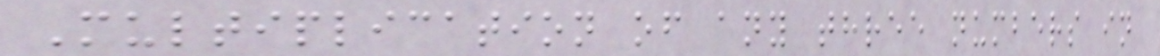Multiplication of any three numbers in
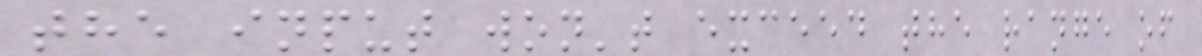the input won't exceed the range of
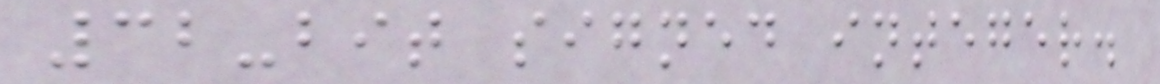32-bit signed integer.
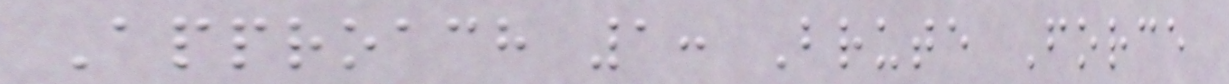Approach 1: Brute Force
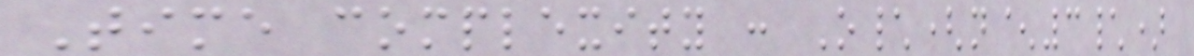Time complexity : O\(n^3\)
